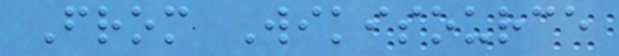From Wikisource
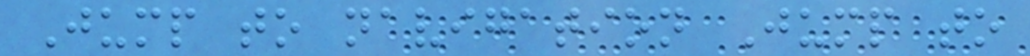Jump to navigation Jump to
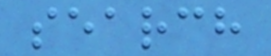search
